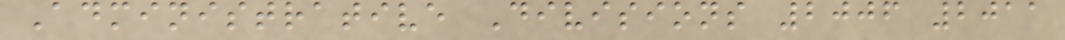Administrative Divisions 2006 2011
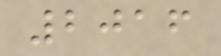2016
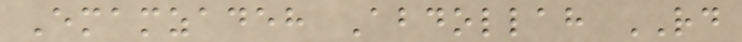Emamzadeh Abdollah RD
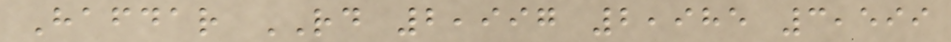Hafdar RD 2,997 2,985 3,599
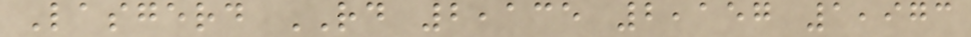Lasgerd RD 2,135 2,157 1,973
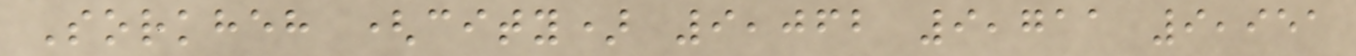Sorkheh (city) 9,062 9,711 9,951
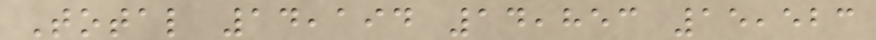Total 14,194 14,853 15,523
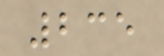235
